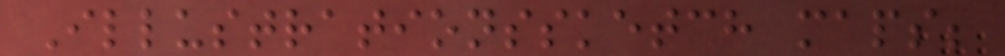Illustrationssketch maps;
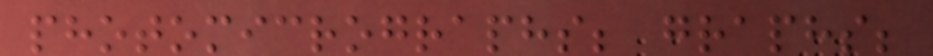photomicrographs; graphs;
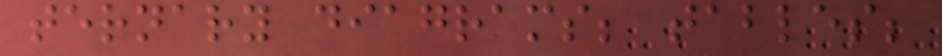ternary diagrams; tables;
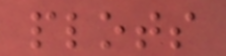plots
